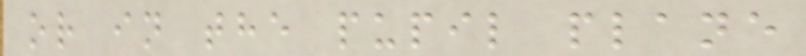or in the pupil plane
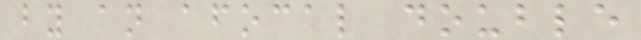by an afocal double
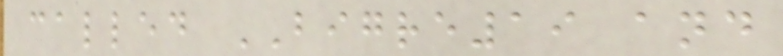called BIGRE19 and
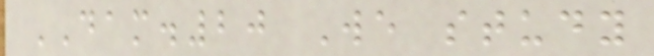DAM.20 We study
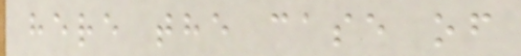here the case of
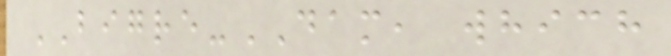BIGRE-DAM, which
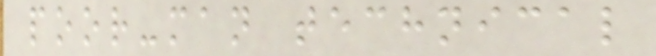poor-man technical
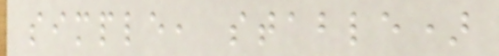simple, stable)
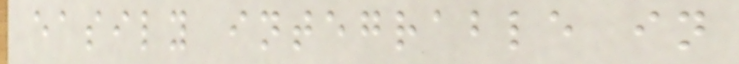easily integrable in
